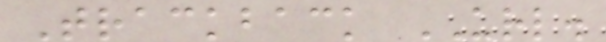Trackback URL.
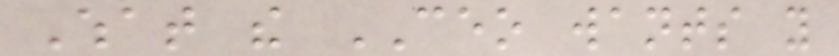What the CEO wants you
